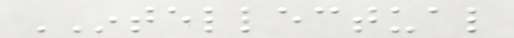INTELLECTUAL
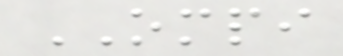OMPI
